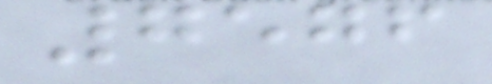7576
